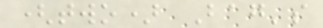(two) Bag's
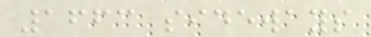1663 sideways
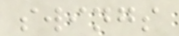swings
